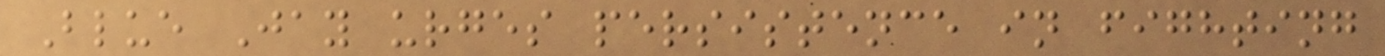Blue Jay urges persistence in fighting
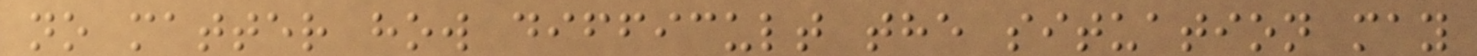no matter how difficult the situation may
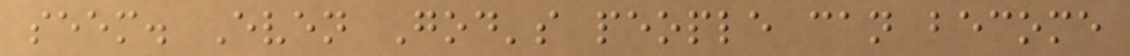seem. Even God's people can become
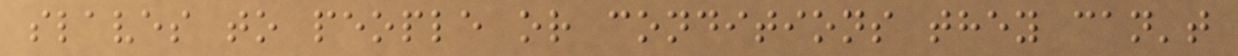slaves to people or conditions they can't
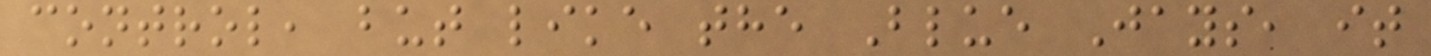control, but like the Blue Jays, it
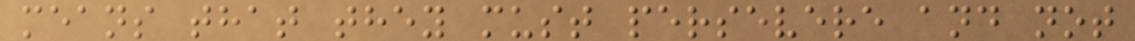means that they must persevere and not
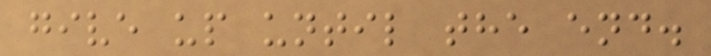give up until the end.
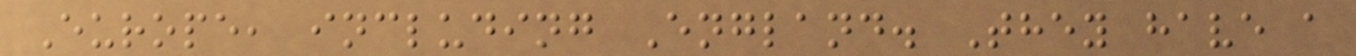Europe, including England. They have a
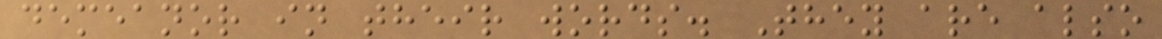demeanor in their words. They are also
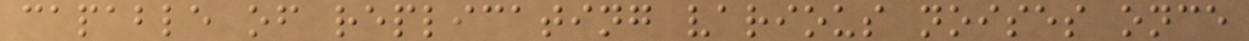capable of replicating various noises once
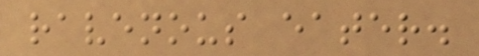ravenous eater.
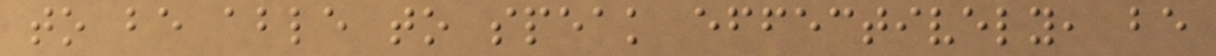to be able to speak effectively, be
